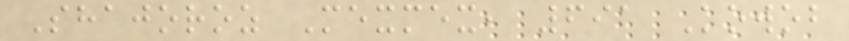Shajoroz Mexmex, 691 Kowob
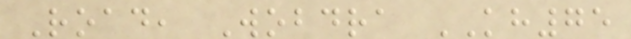Road, Wobdra KH75
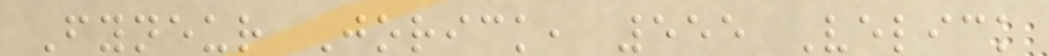Fyneur Jorick, 555 Velick
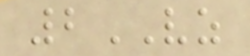2VZ
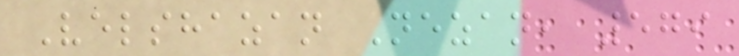Velshazan Nezan, 579
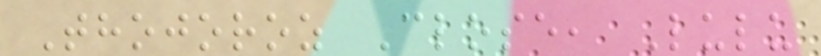Thojoroz Close, Lulu
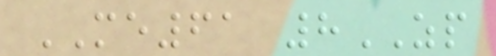ME61 8ZP
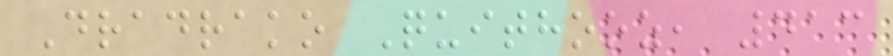Dradrako Quithooz, 413
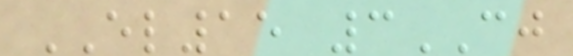EL15 3CJ
